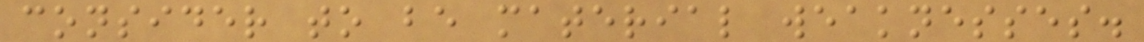consider to be material weaknesses.
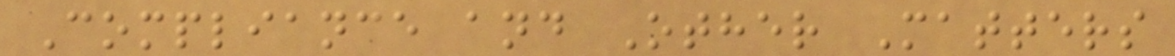Compliance and Other Matters
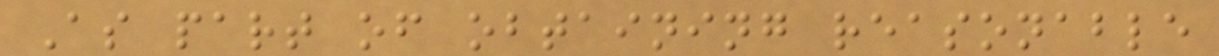As part of obtaining reasonable
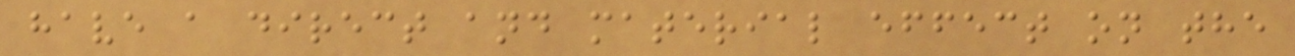have a direct and material effect on the
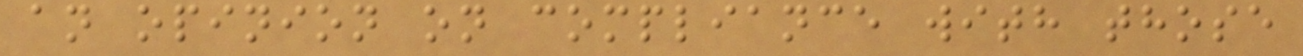an opinion on compliance with those
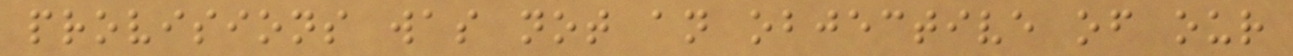provisions was not an objective of our
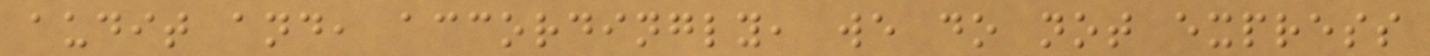audit and, accordingly, we do not express
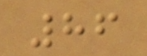86
